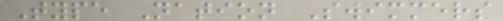Type Nation Swimmers
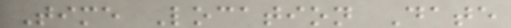Time Location Date
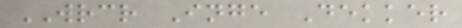WRCR Inge Dekker
